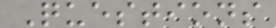Questions
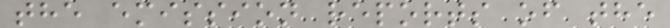the emission reports of the
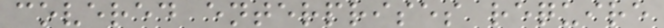covered enterprises require
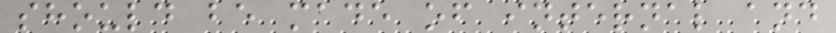should be made of internal and
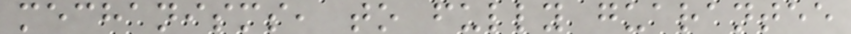mechanisms, to fully guarantee
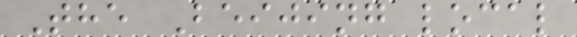The Beijing local
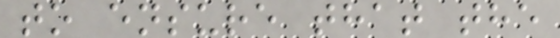to ensure that the
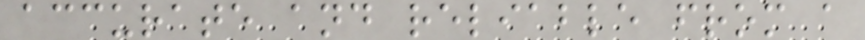accurate and reliable from a
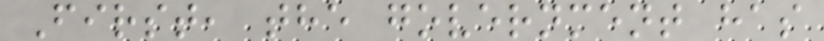First, the government has
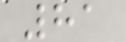81
